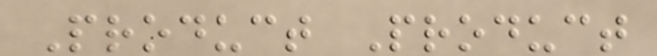Product Product
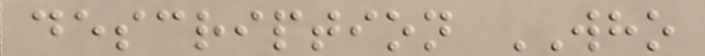description WHO
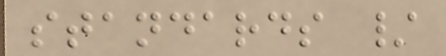standards /
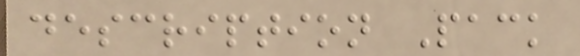description Pack
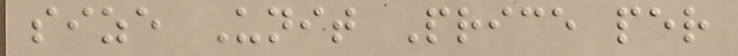size Unit Price per
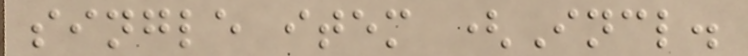single item (Incl.
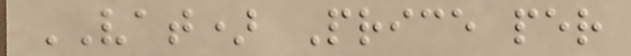VAT) Price per
